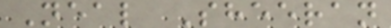Neal Sheeran
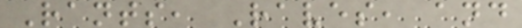Rants, Raves, and
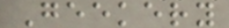Geekery
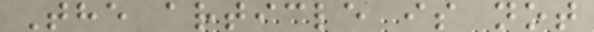The article is not
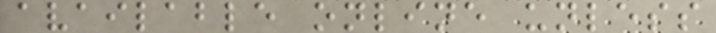available online unless
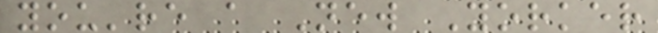you're a New Yorker
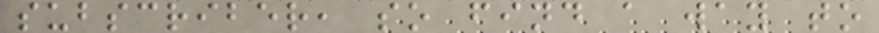subscriber, so find a way to
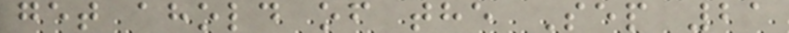get ahold of the Sep 21
